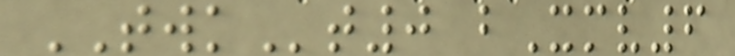TWKt0 bXmv6
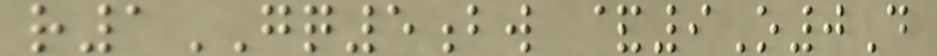r1GQ5bw &9O0D
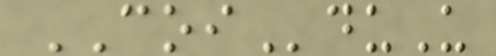COIduU
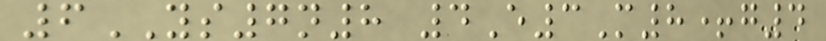6YS7n8 4E3M8+g4
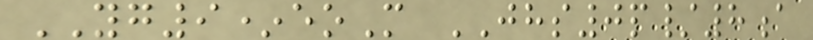YG9*eoM JHS0p/8a
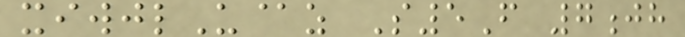xiwjlU@z S5F 7jh
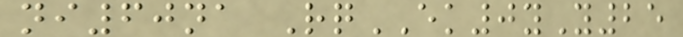ni60na RqEK0yY25
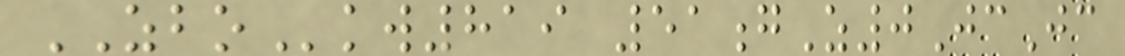ZBOkw819 51gZ0JcJc
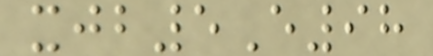xjb5E98
